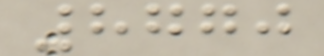8770
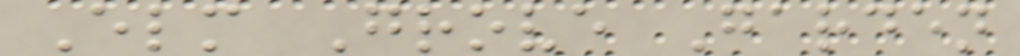Elm Grove Garden
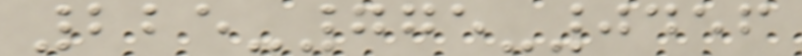225-775-0456
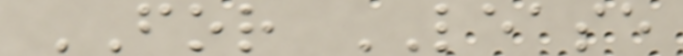FOR LEASE
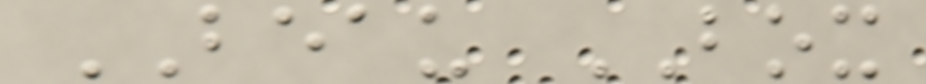BEAU BOX
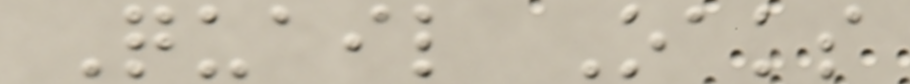Quail Oaks
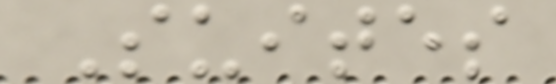Suites
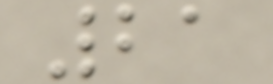21
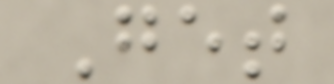Get
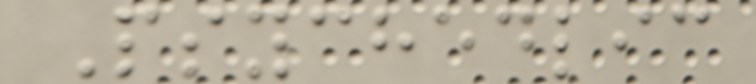Psychedlic
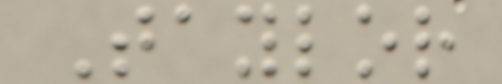Taylor
